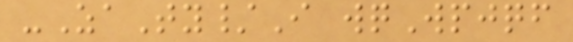-ZaTy/I wqWpjqf
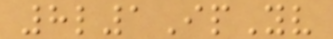8l1IpYv
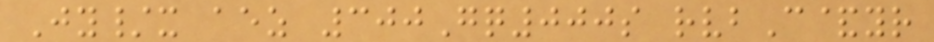Jy/x aez 300Gq000s rvbC&yr
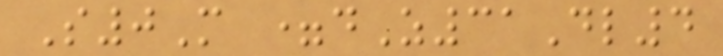S0M =dZ31Dl4
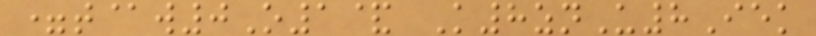=t@w0O1& K8znU8Iek
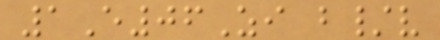1E06Zi b/v
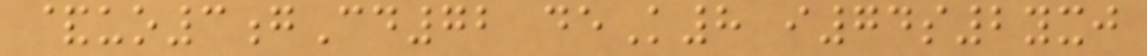&uo3gCd72 deK8 i74s2yxj
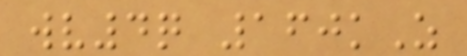wv4q 160kZ
